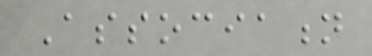Association
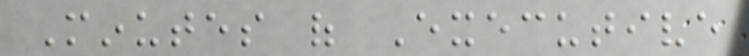Minutes of Executive
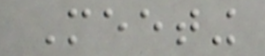Meeting
